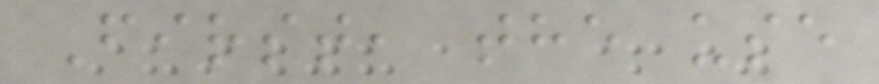First, the use
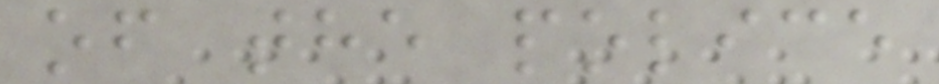of the police
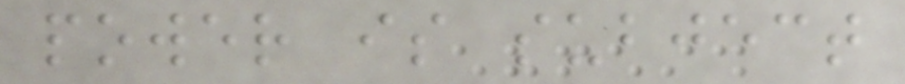power is subject
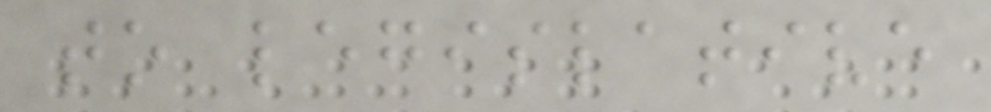to legislative
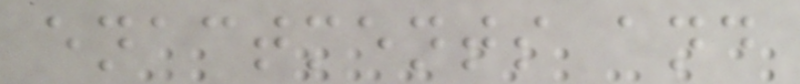enactments and
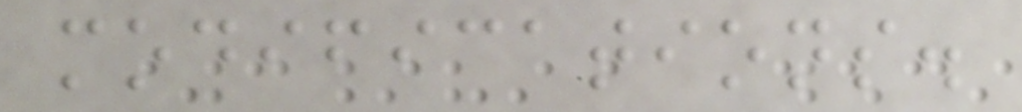modifications.
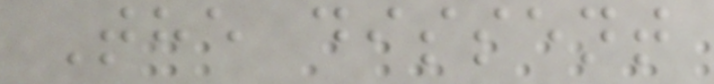The dissent
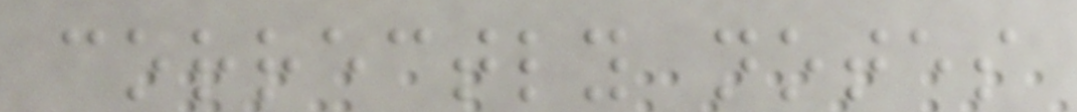correctly notes
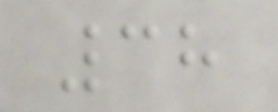38
